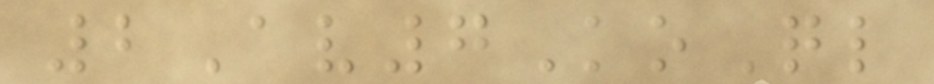2Av7KoQl
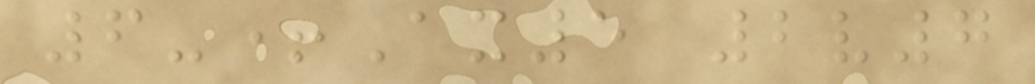6-+Ax5 2v7
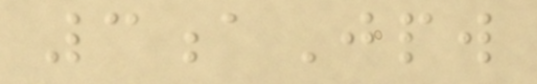3aJpw
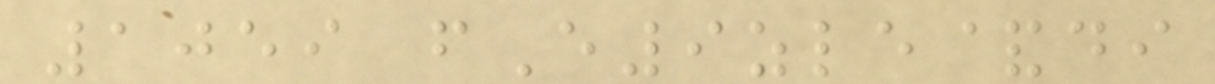1059 fE9zle&di
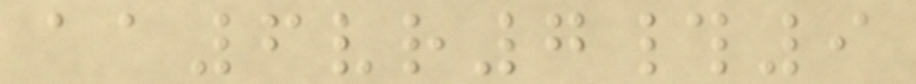aa6vr7#9
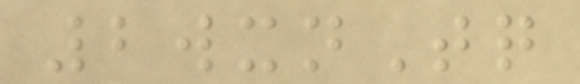2wxnTq
